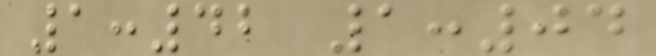1:42 1:04
